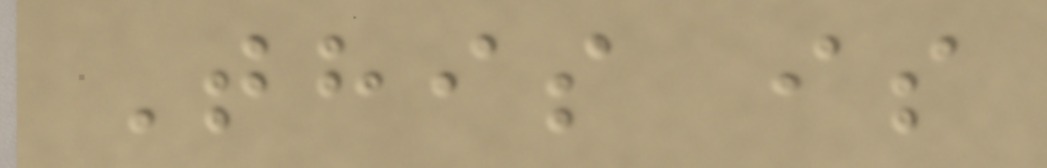This is
